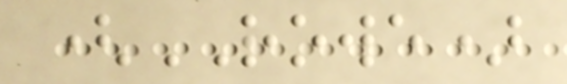(ROWE)
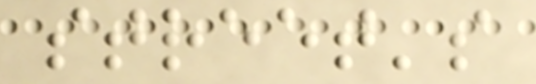street's
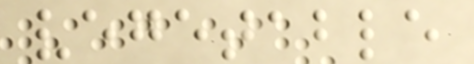vegetable
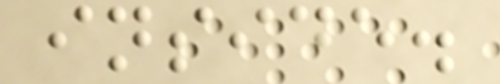inside.
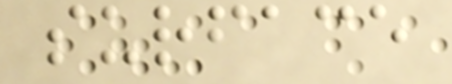surface
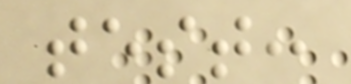test:
